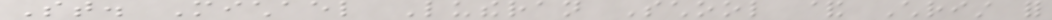St. Michael Lutheran School & Christ for
